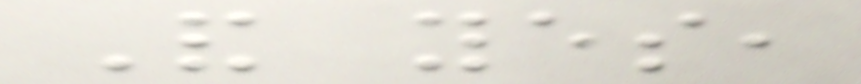And yes,
